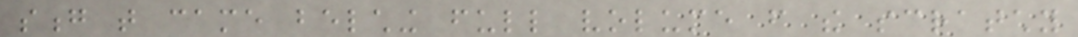song that came belching full volume from the scratchy
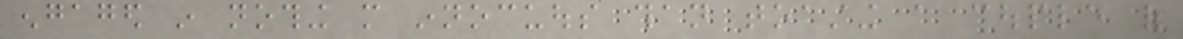engaged in nothing more innocuous than toasting a couple of
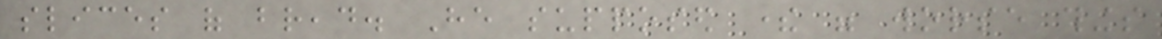slices of bread. He supposed there were worse things
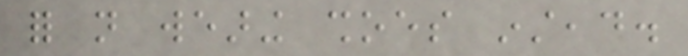for not wearing shoes instead.
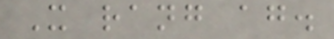It rang again.
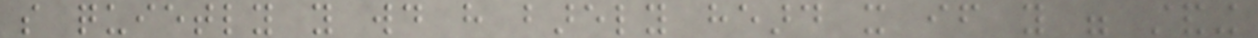so quietly you would have barely heard it if you were standing
